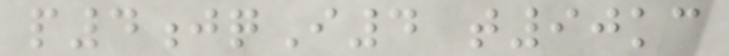p4jqI4 t90kc
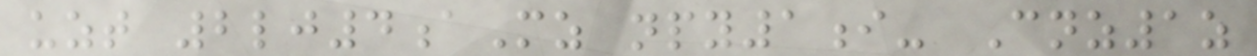uzt 2lj4aMz npy1i- Cnz1z
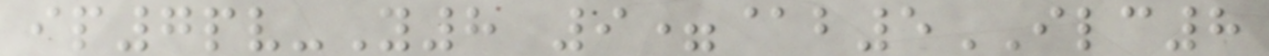ip7pv-Y8 9=@b5ILC8
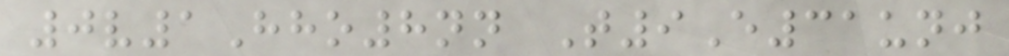0v1Hho8nn T9E31unj
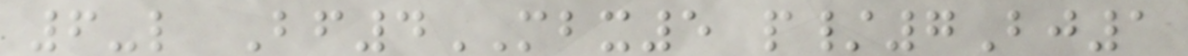6-l Bf4MBX5 p/7Bj1
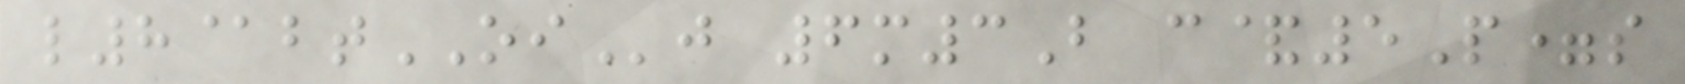l8@btOIj 6m3B c&5P=s
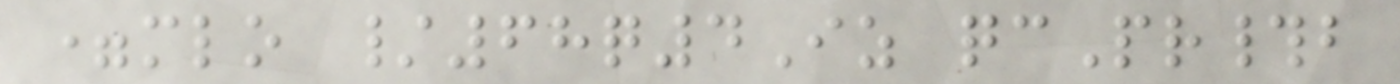=mlo /68q4Iz qcPr#b
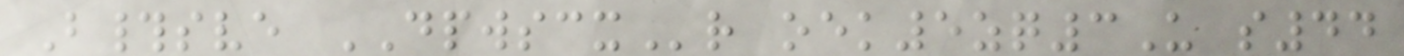B#sve DPWSCXr oek5zq3U s44
